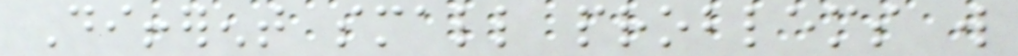Different small problems will
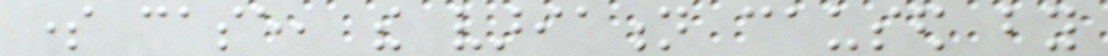some case, the variation caused by
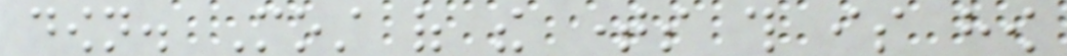down. Most of the times this is how
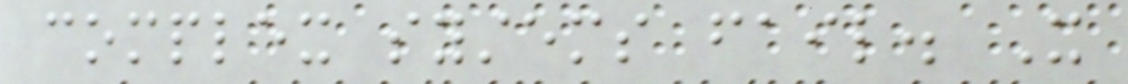complex systems fail. It
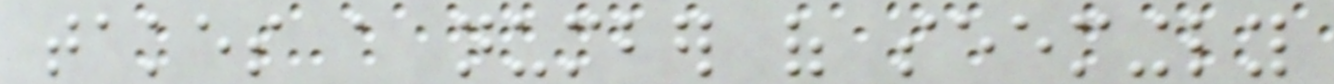takes a number of seemingly
